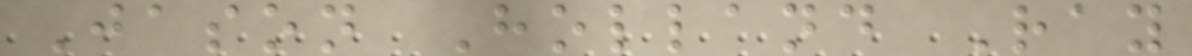Jason Holland Ray
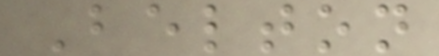Belton
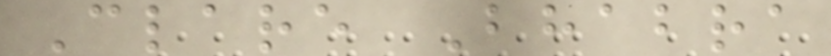Clare Bhabra
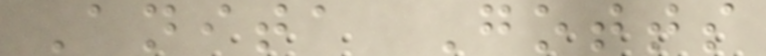Anita Gotts
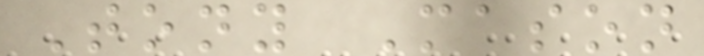Tony Mason
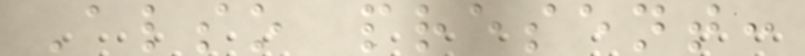Also present:
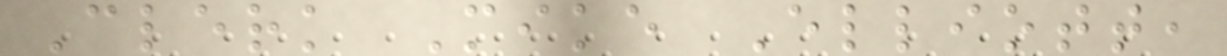Clerk Mike Elliott,
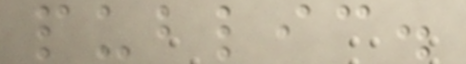public.
